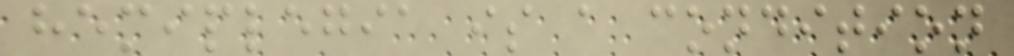hemiplegia is a condition
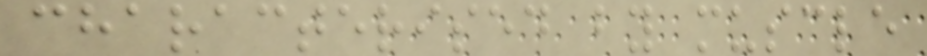characterised by muscle
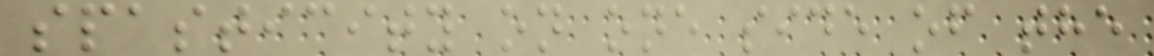spasticity on one side of the
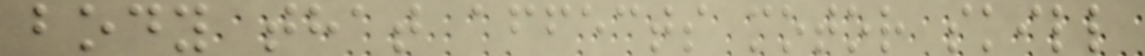body that affects motor skill
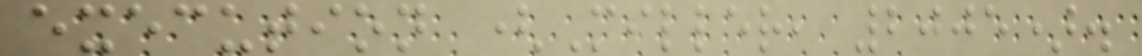execution (Miller, 2005).
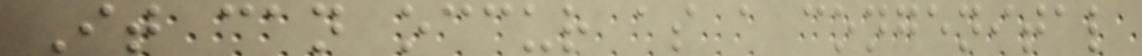It can occur as a congenital
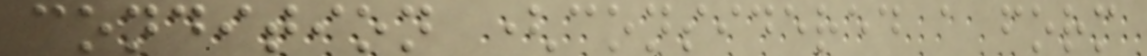condition (considered a form
